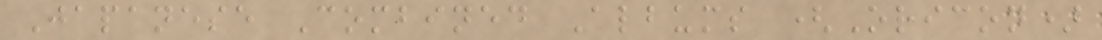Japanese Combined Albums (Oricon)
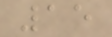15
